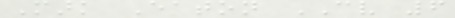Mark Eaton CV 6
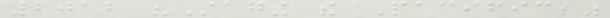2012 "Staging the Pacific,"
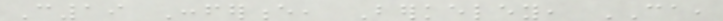C19 Conference, Berkeley, CA,
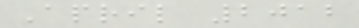April 2012
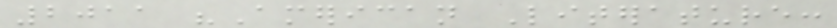2011 "American Literature:
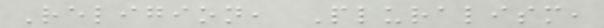Religion, Pluralism,
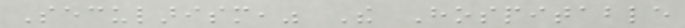Secularism," The Hospitable
